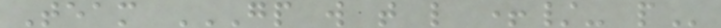Team GP W T L +/- P
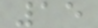15
